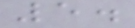5.
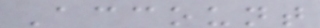Account
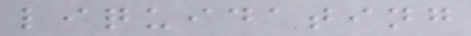liquidating
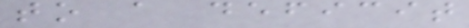to a deficit
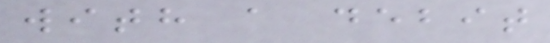with a debit
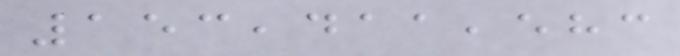153,411,583
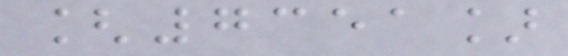[7351]
